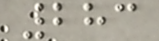283
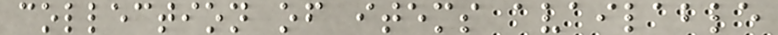collection of items available
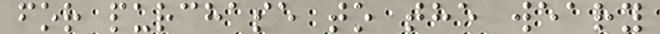for purchase to the weary
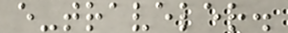e-traveler.
